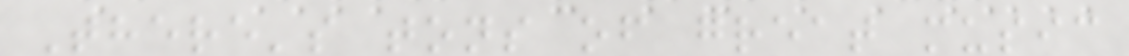There's tons of great music
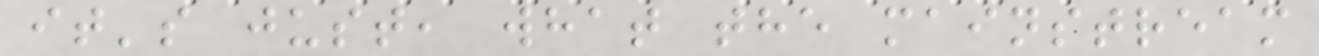it's just, what the mainstream
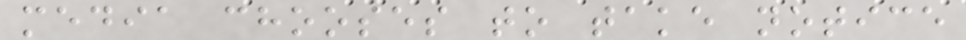media chooses to take notice
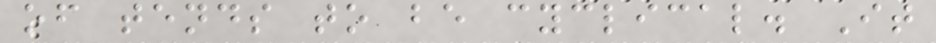of tends to be cyclical. It
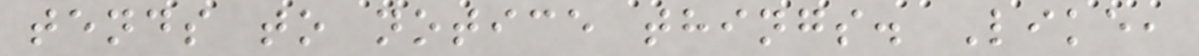tends to notice things. Like,
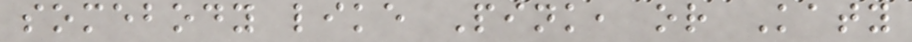somebody like Pink, or Katy
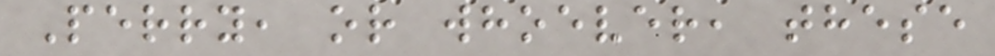Perry, or whoever, these
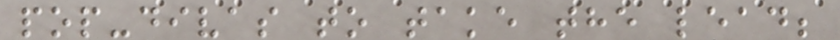pop-divas to take the lead;
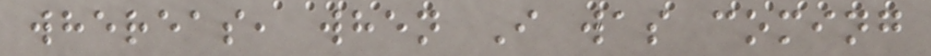whereas, when I was coming
